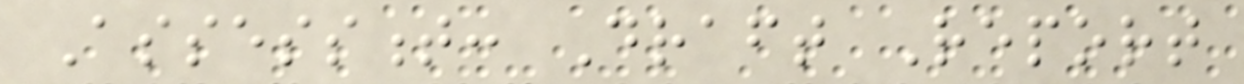Assessment: Draft Report
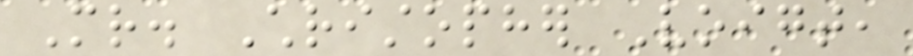Mr. Christopher Voigt,
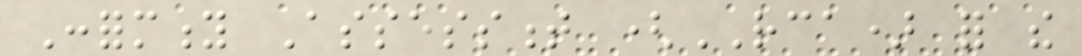Conformity Assessment (RCA) for the
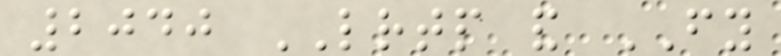2040 LRTP and FY
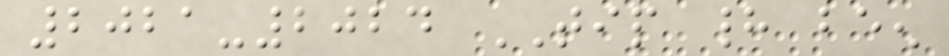2021-2024 TIP had been
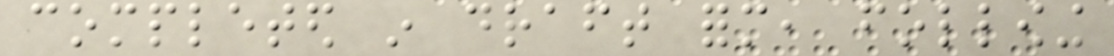completed in draft form, following
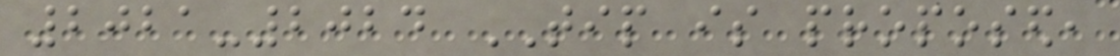2021-2024 TIP is proposed,
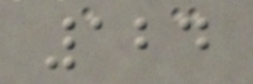124
